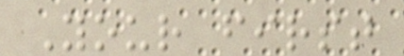Your first
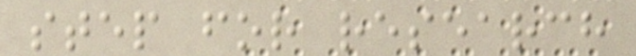step for research
